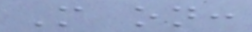More on:
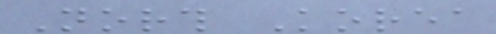North Korea
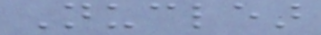Nuclear
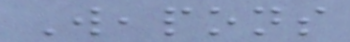Weapons
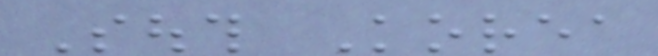South Korea
